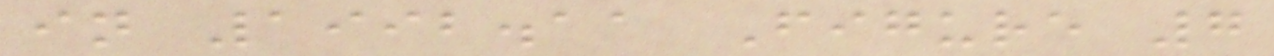in 1992.11 Figure 7
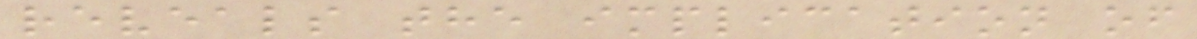reveals the implication of
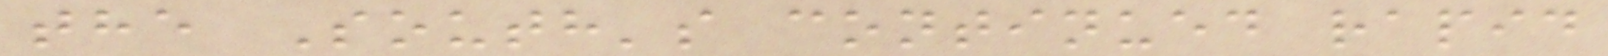the South's continued rapid
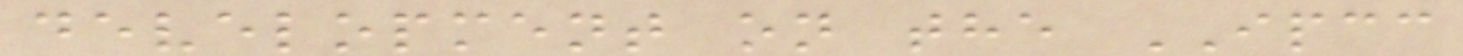development on the IPCC
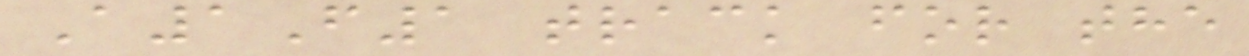A1F1 track for the
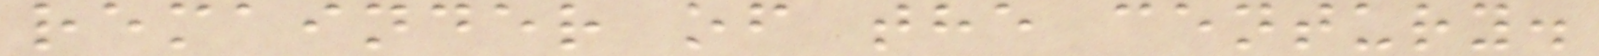remainder of the century.
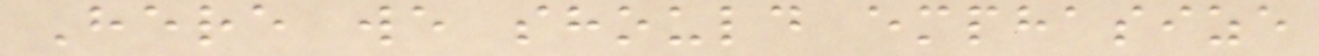Here we should emphasize
